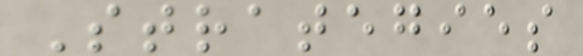Strategies
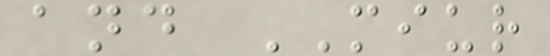and MIUR
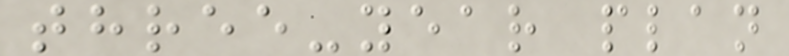three-year plan
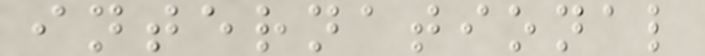international
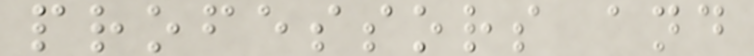professors and
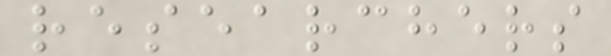researchers
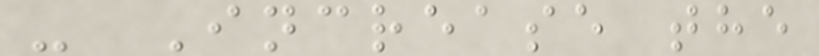- Increase the
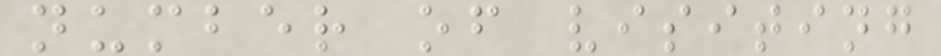number of visiting
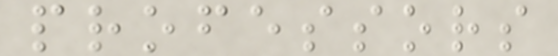professors
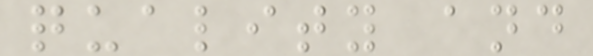quality and
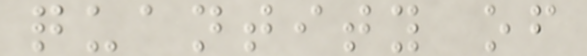quantity of
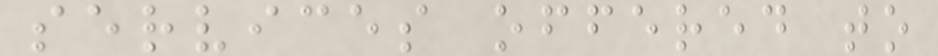services offered to
